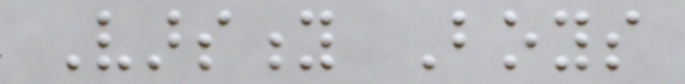Varsity Boys
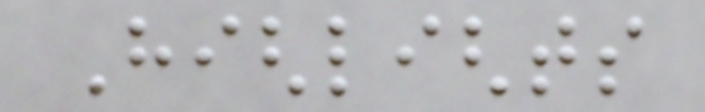Highlights
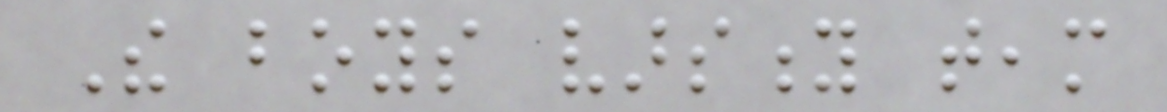The boys varsity team
